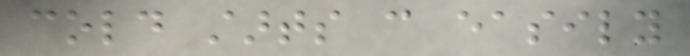cold starts can easily
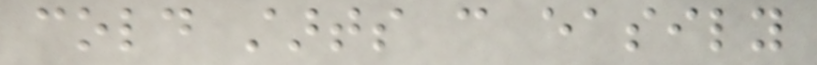cold starts can easily
